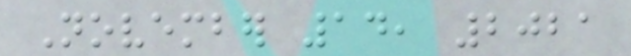November 14, 2021
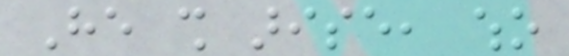He shall arise, who
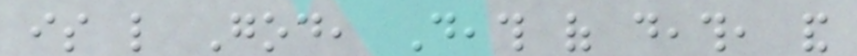is like God, Death of death, and
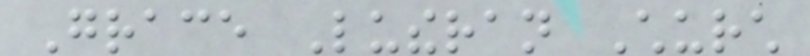Grace Lutheran Church
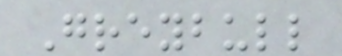Greybull
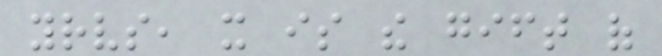yourselves, it is the gift of
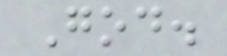God.
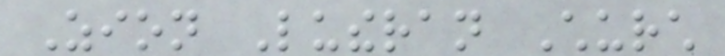Zion Lutheran Church
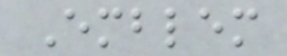Emblem
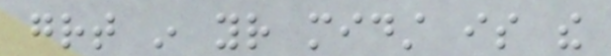great in your midst is the
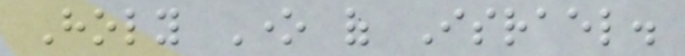Holy One of Israel.
